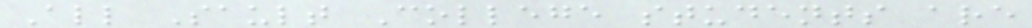All Sault College students are
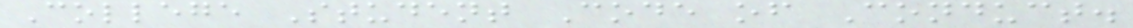College Student Code of Conduct.
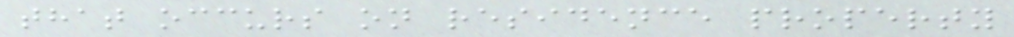that occurs on residence property
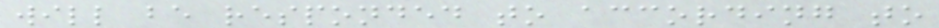will be responded to according to
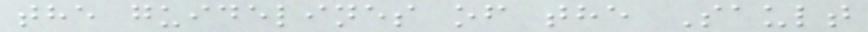the guidelines of the Sault
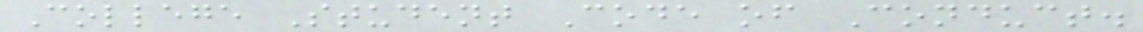College Student Code of Conduct.
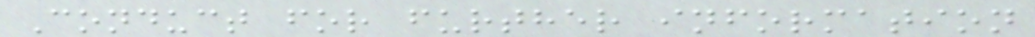Conduct for further information
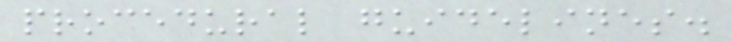procedural guidelines.
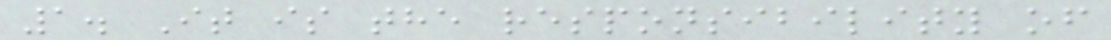1. It is the responsibility of
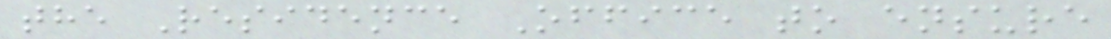the Residence Office to ensure
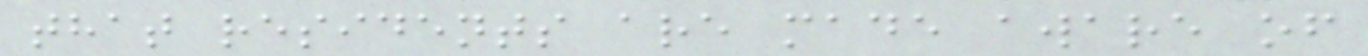that residents are made aware of
